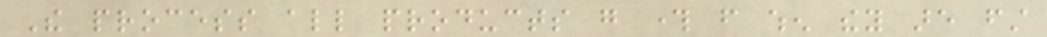The process all products go through from when they are first
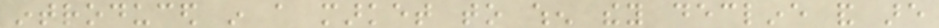introduced in a market to when they decline and are
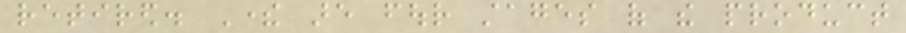retired. There are four stages of the product
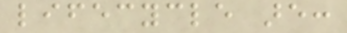lifecycle are:
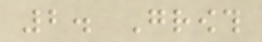2. Growth
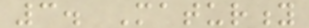3. Maturity
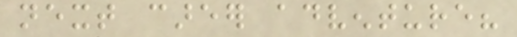next career adventure?
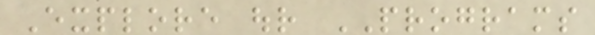Explore our PROGRAMS
